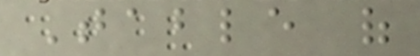Table of
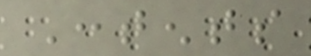Contents
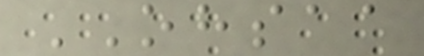OHSAA
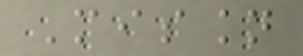Mission
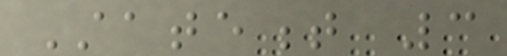Statement 3
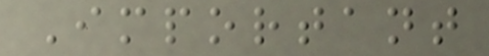Important
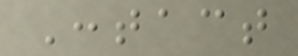Contact
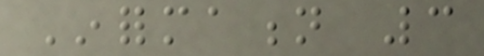Information 3
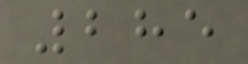285
